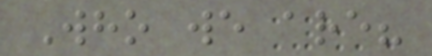Who we are?
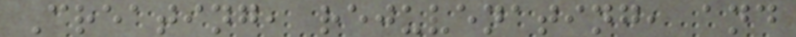Creating, rejuvenating, and
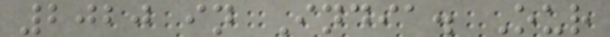2020 in India. Our
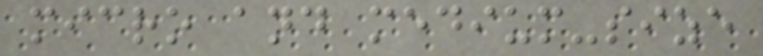micro and medium-size
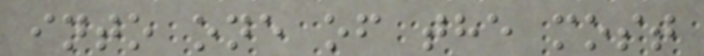into one of the most
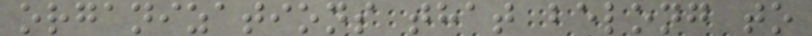organizations that belong to
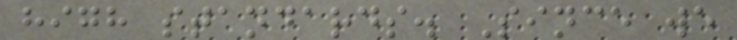high standards. Since we
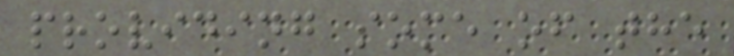providing some of the
